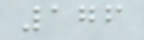176
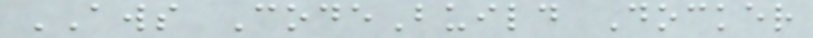AWS CodeBuild Docker
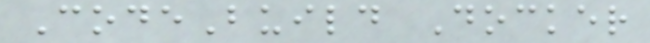CodeBuild Docker
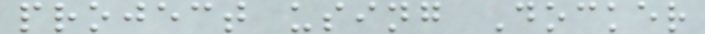project using Docker
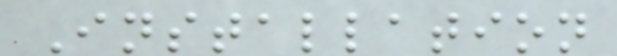Installation
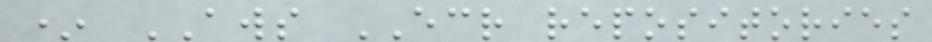* AWS ECR repositories
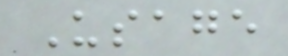Usage
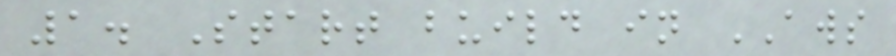1. Start build in AWS
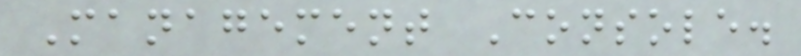Management Console.
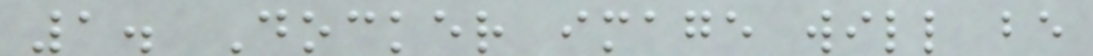1. Docker image will be
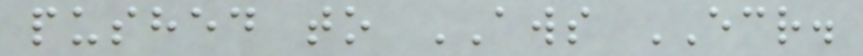pushed to AWS ECR.
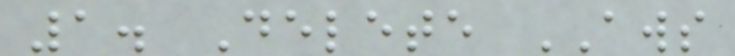1. Delete AWS
